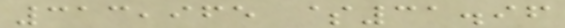313,965 $31.96
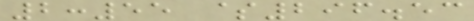2:55 $296.53
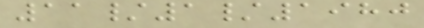11/1/1980
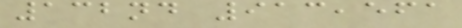132nd 913,561
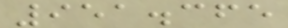951.365
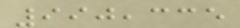990,335
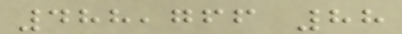488,766 88
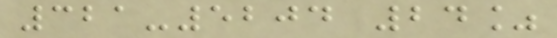321-5204 24%
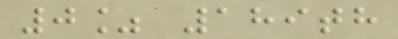0% 189th
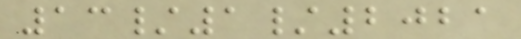13/1/2021
